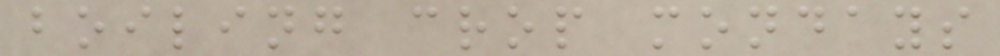boiling crop mondays
